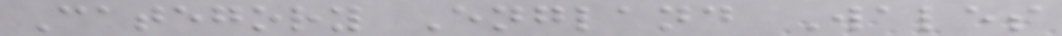Category England Wales
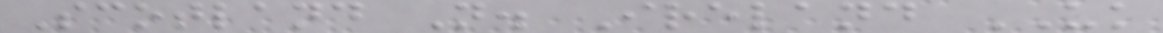Scotland N. Ireland UK
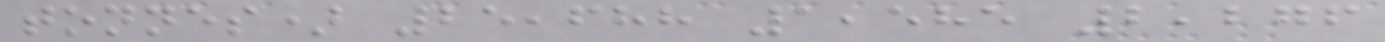tonnes) 25,688 1,585 2,276
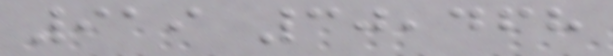919 30,468
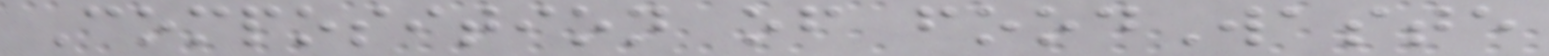Composition of foodWaste
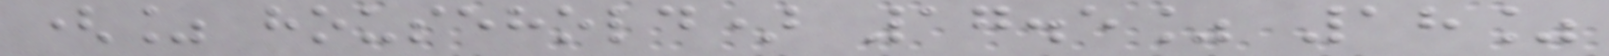(% household) 17.5% 18%
